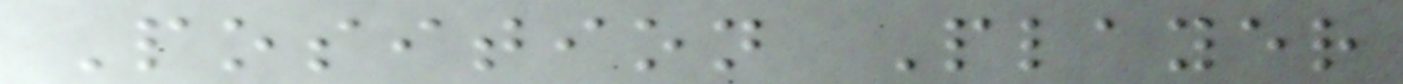Position Player
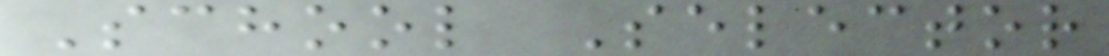School Selector
